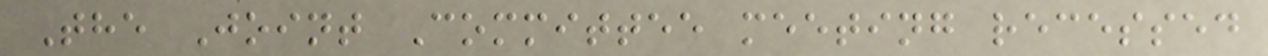The Joint Committee meeting recessed
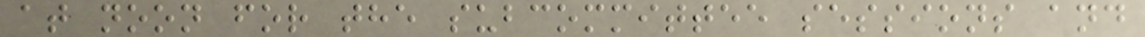at noon for the subcommittee sessions and
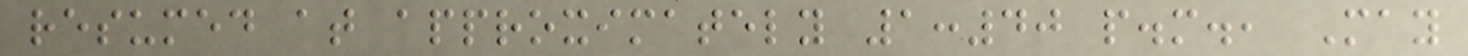resumed at approximately 1:40 p.m., May
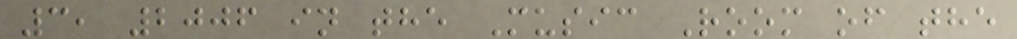3, 2006 in the Music Room of the
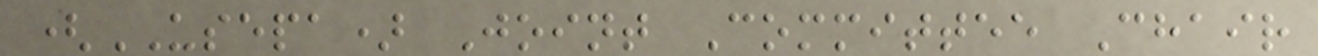(USEPA) Joint Committee Chair
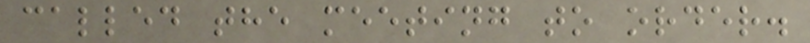called the meeting to order.
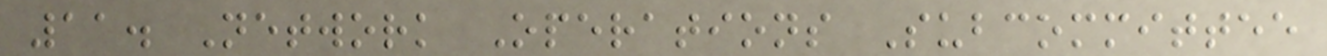11. Network Operations Subcommittee
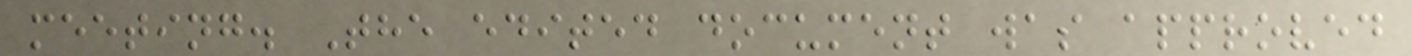meeting. The edited document was approved
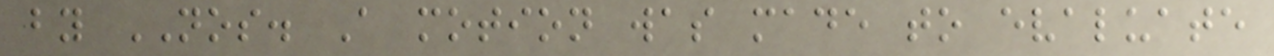by NOS. A motion was made to evaluate
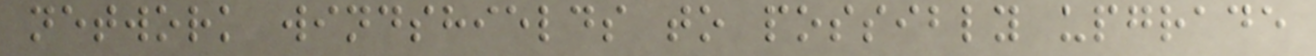network windshields to possibly upgrade
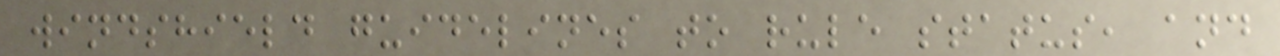windshield guidelines to rule status, and
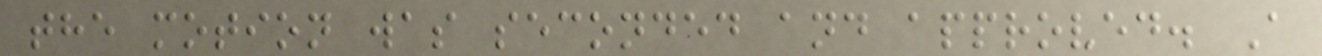the motion was seconded and approved. A
